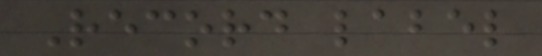Record label
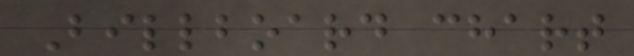Billboard chart
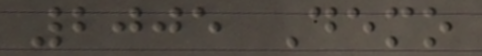2005 Demo
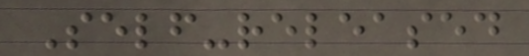Self-released
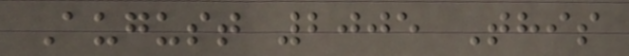August 2005 This
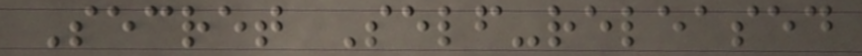Secret Self-released
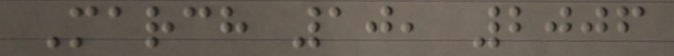March 10, 2006
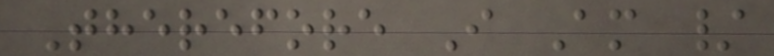Therefore I Am /
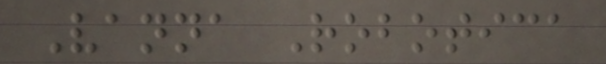Vanna Robotica
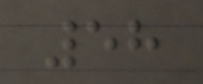58
